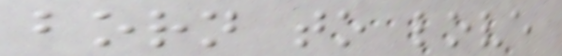born to love
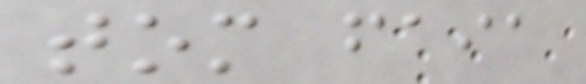tom faia
